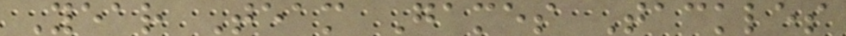Year Team Games Tackles
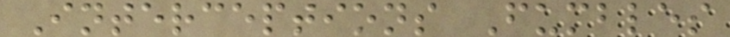Interceptions Fumbles
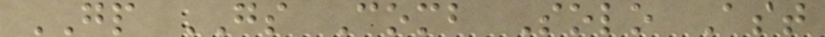GP GS Comb Solo Ast
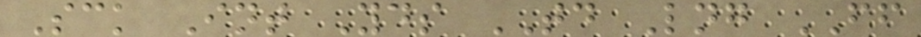Sck Int Yds TD Lng FF
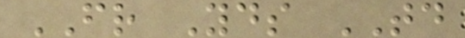FR Yds TD
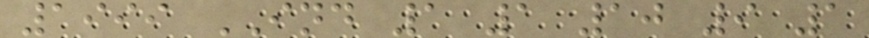1999 IND 1 1 10 9 1
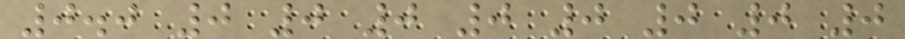0.0 0 0 0 0 0 0 0 0
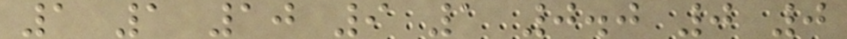1 1 10 9 1 0.0 0 0
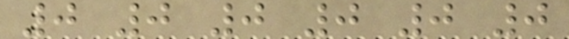0 0 0 0 0 0
